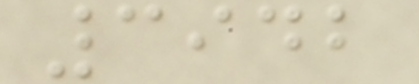3942
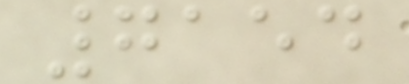7154
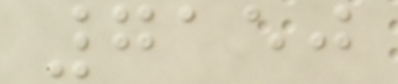7150
